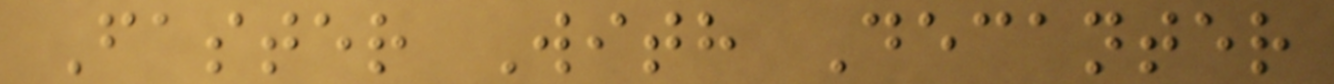Faster With Decanter
